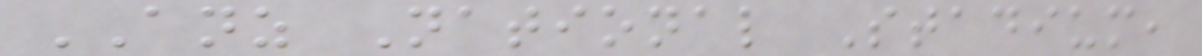ANZ National Stadium,
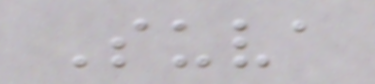Suva
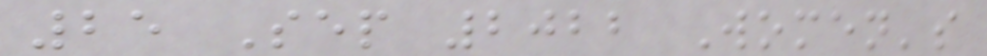25 Sep 2022 Women's
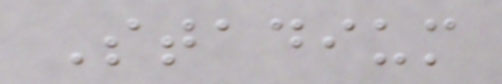Stadium
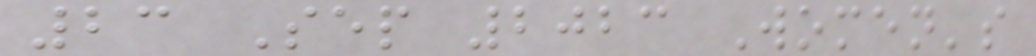23 Sep 2023 Women's
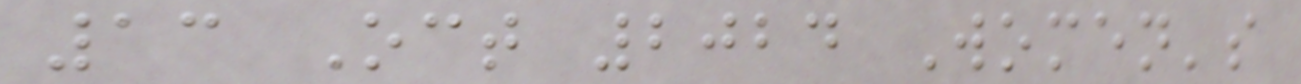13 Oct 2024 Women's
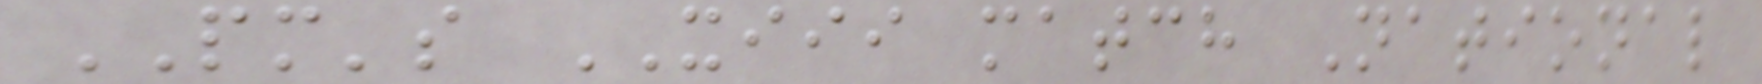PM's XIII match National
